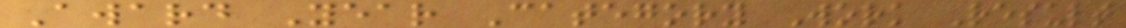Award Year Category Work Result
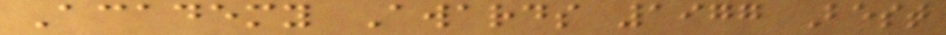Academy Awards 1977 Best
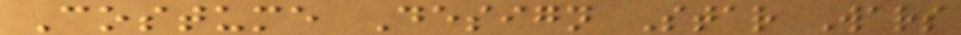Costume Design Star Wars
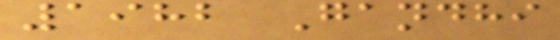1982 Gandhi
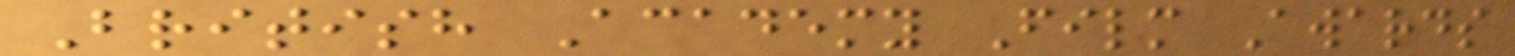British Academy Film Awards
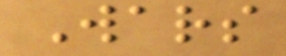Wars
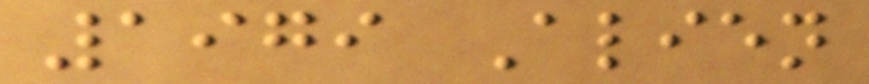1979 Alien
